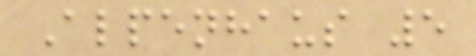Alpenhaus 5
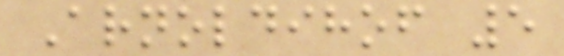Arnoldihof 5
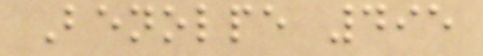Benolpe 495
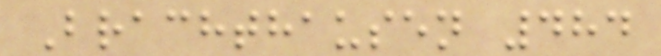Brachthausen 484
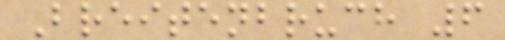Breitenbruch 6
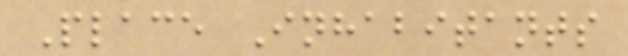Place Inhabitants
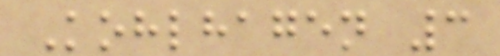Kohlhagen 3
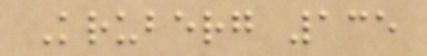Kruberg 135
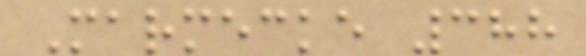Marmecke 388
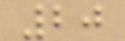20
